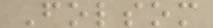Folsom
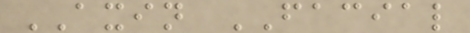AXIN FACIAL
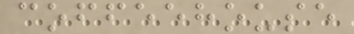coffeehouse
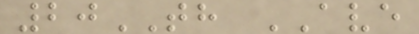20TH AVE
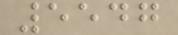5547
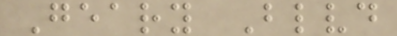Geary Blvd
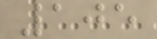105
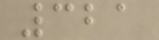321
